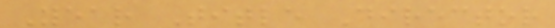Year Title Director
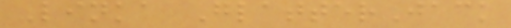Linka GlatterJack
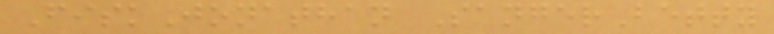FiskJonathan SangerBetty
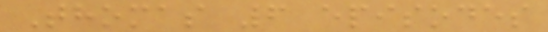Thomas 6 episodes
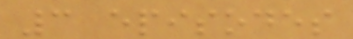3 episodes
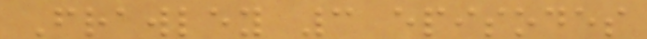Frawley 3 episodes
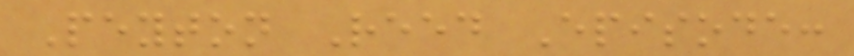Peyton Reed Episode:
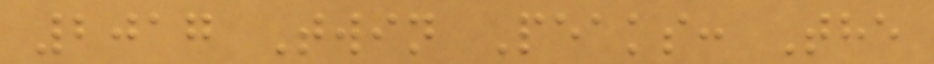2017 Twin Peaks: The
